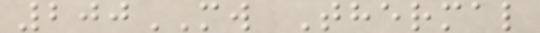200MW Thermal
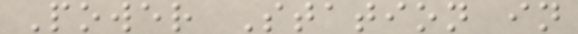Power Station in
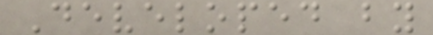Developed by
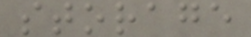storage
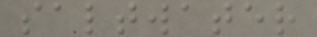saltwater
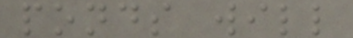ponds will
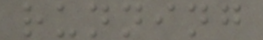running
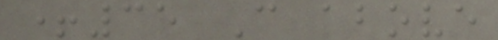+35 C above
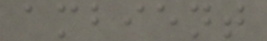ambient
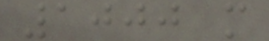1000 m
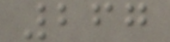267
